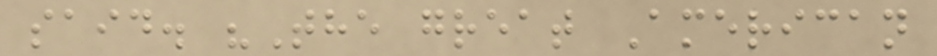said. "The great American
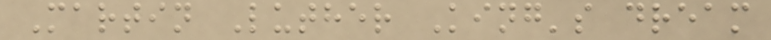Martin Luther King's dream
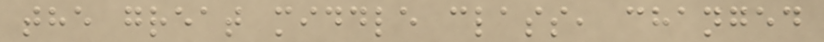the great middle class, changed
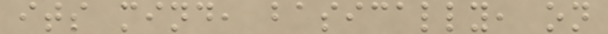its mind, basically, on
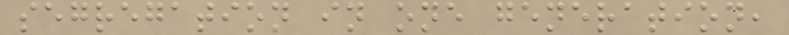segregation in one generation,
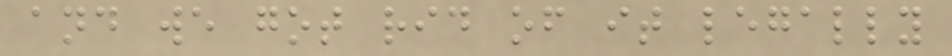and we got rid of it legally
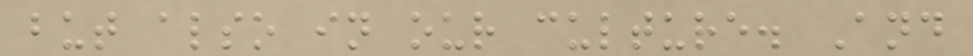but also in our culture. And
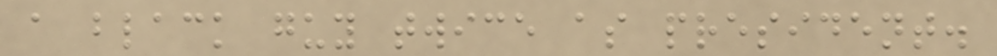a black guy twice as president.
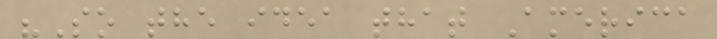"So the idea that America
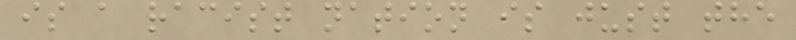is a racist nation is just the
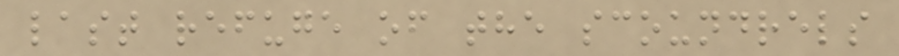last refuge of the scoundrels
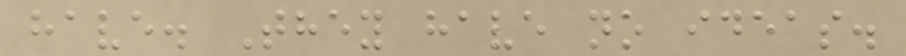have. They have no ideas.
